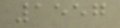1557
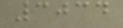3034
